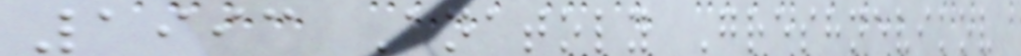1993 Anatoly Greshnevikov
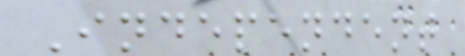Independent
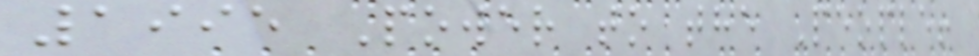1995 Power to the People!
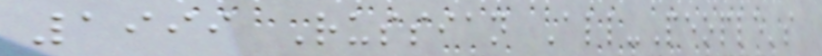1999 Russian All-People's
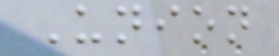Union
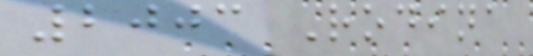2003 Rodina
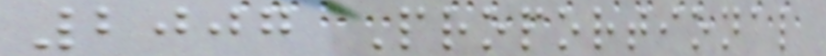2007 Proportional
